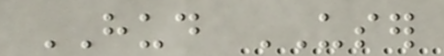HUD USER
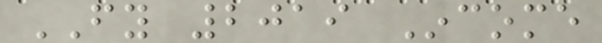FY 2019 Income
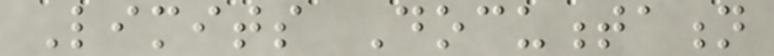Limits Documentation
